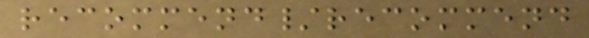recommend/recommend
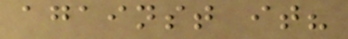against it?
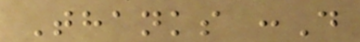Thanks :D
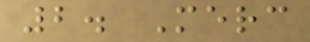2. Merc
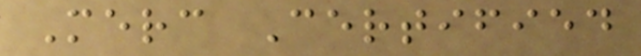Merc Certified
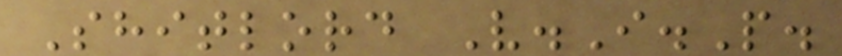Shitlord V.I.P.
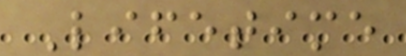Lifetime
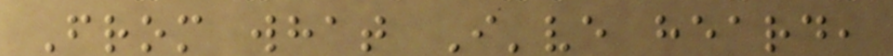From what I've heard,
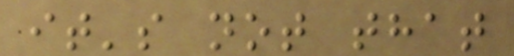it's not that
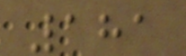181
